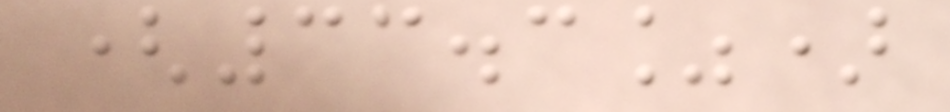(33.3%)
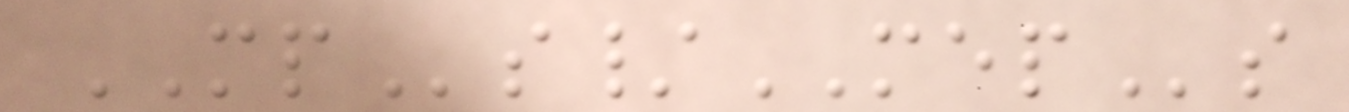MPs/MEPs
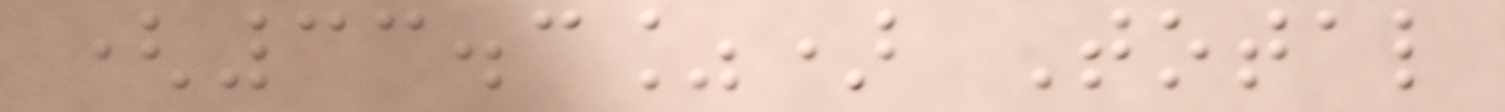(33.3%) Total
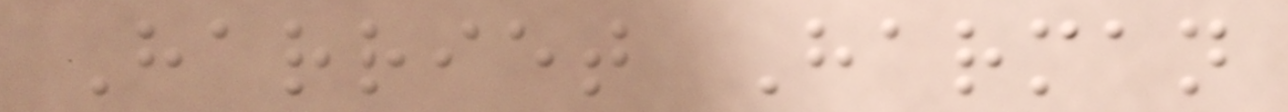Harriet Harman
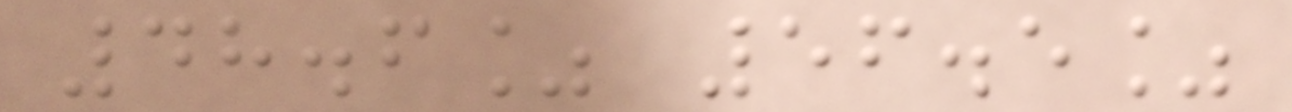48.6% 56.5%
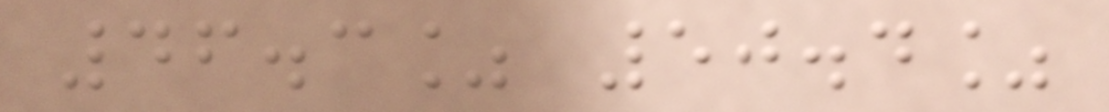46.3% 50.4%
